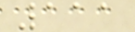111
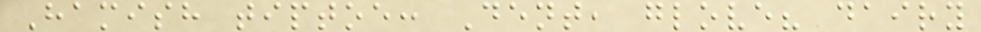Hamish tiptoe: Dent, glove? dairy
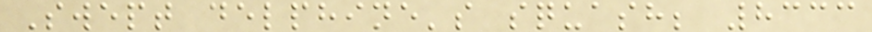Swept delphine's squash; 8333
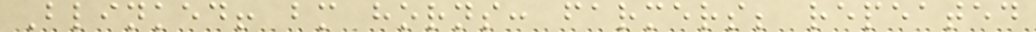Blinked! bm horns: farmers; repeated
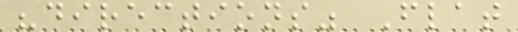"directions" Flat
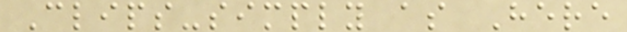Clips-simply as Here
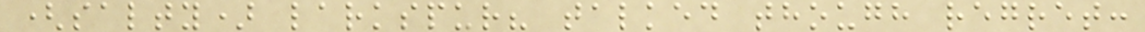(salty) larkspur? talked though regret:
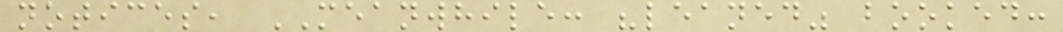notices, MEANWHILE: "leaned" booked:
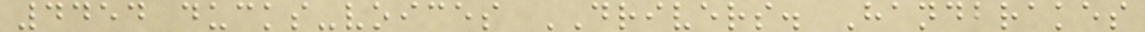4454 ducks-voices DRIVERS. Handbrakes
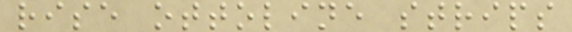rise ottoline strips
